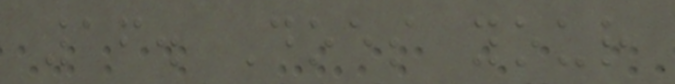16. Does your
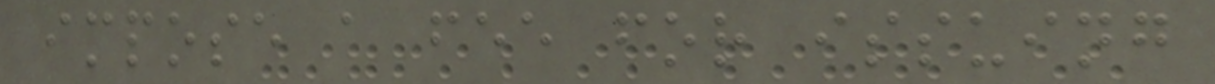impose a fee for issuing
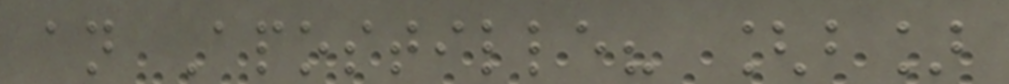an Apostille? [b]
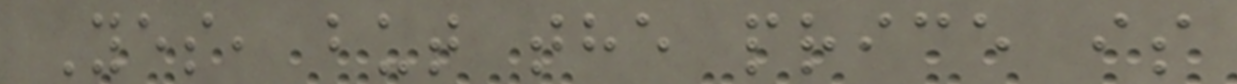Yes, but the price is
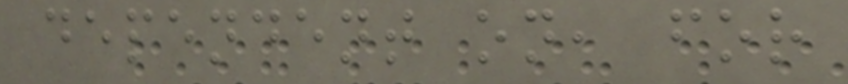dependent on, for
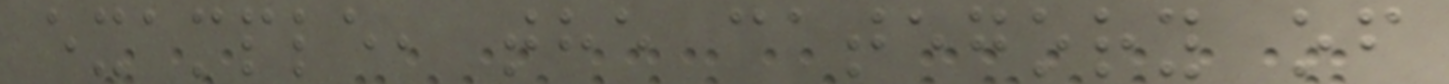example, the category of
